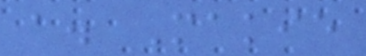a. Makie
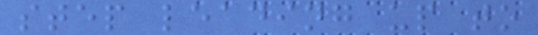step leading up to
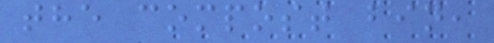the compost bin,
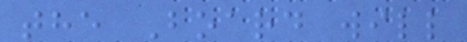the Board will
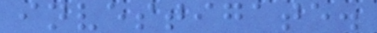investigate.
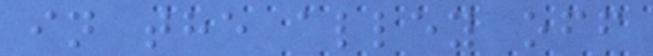in the alley off
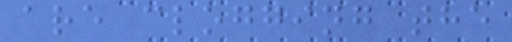are clogging the
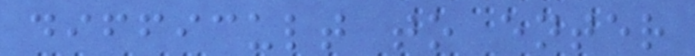difficult to enter
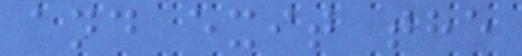and exit the
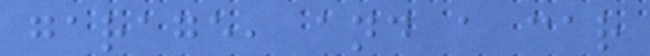garage, and a car
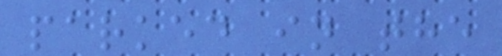parked in the
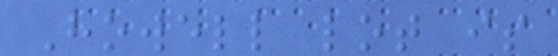Howell lot is
